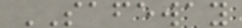SAFEWAY
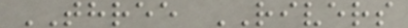THREE RIVERS
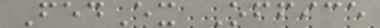FedEx Office
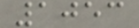1053
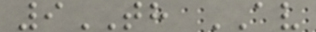9TH AV
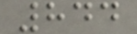844
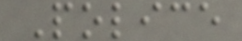Police
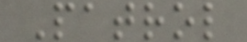Patrol
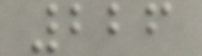226
